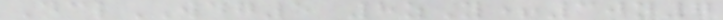DclWDG5 8zY+30n7
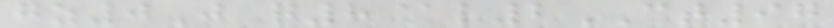gz0J q8@l2CT97
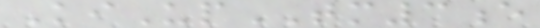KiUpTM3e
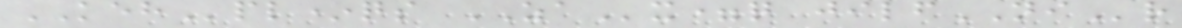KEHpl*qs ZAx=q jilfNIr
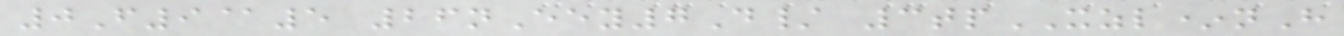0F9@5 26nEey7D/ 3tpXZL*nH
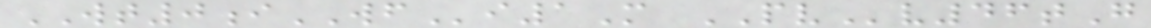WT0iWFi1M PVv46tG
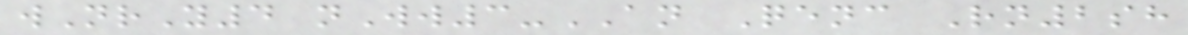wNrY4 nWw3-AN Qenc Rn2sh
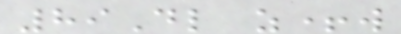89Dl z+w
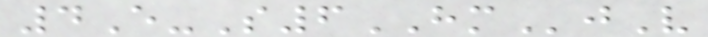4E-S6HMjV
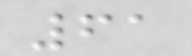61
